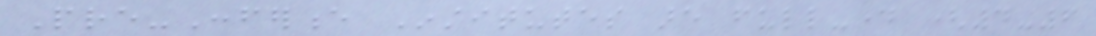Pre-Conference Institutes are full-day (4-6
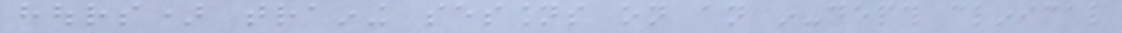hours) training sessions on an in-depth clinical
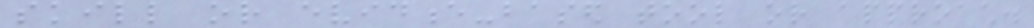skill or evidence-based tool or approach.
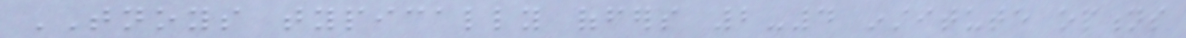TNOYS typically offers 2-4 institute options
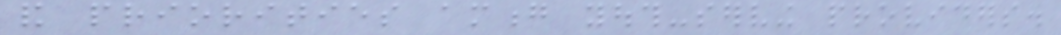and priorities among youth-serving providers.
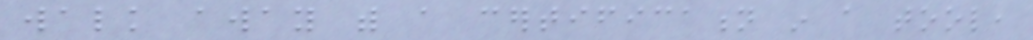walk away with a certification in a tool,
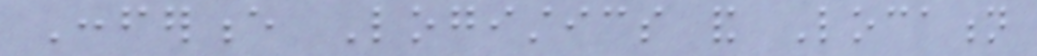Conference Logistics and Location
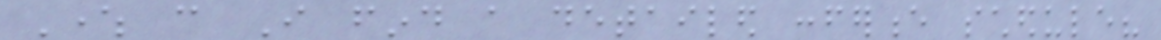Where can I find a detailed conference schedule?
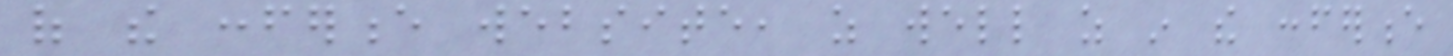of the conference website, as well as in the conference
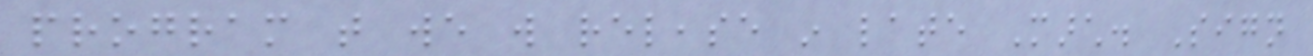program that we will release in late March. Sign
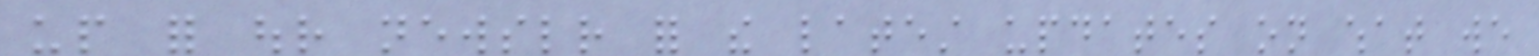up for our newsletter for the latest updates on what we
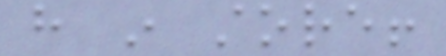have in store!
